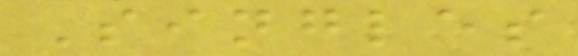Singles
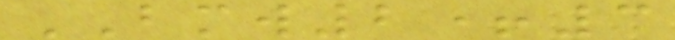BMW2+3
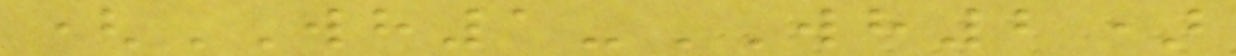(WH1-WH2)
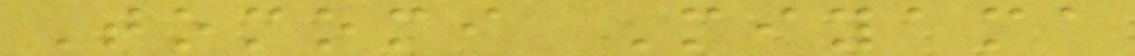Tomomi Miyama
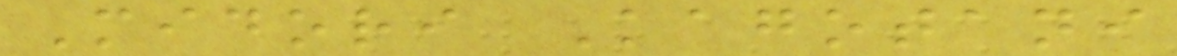Midori Kagotani
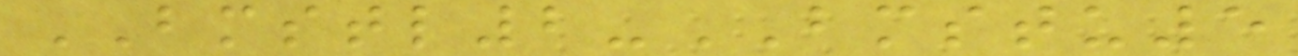BMSTL2-BMSTU5
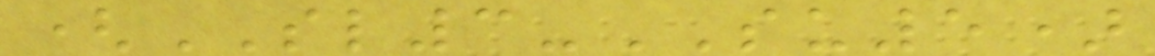(SL3-SU5)
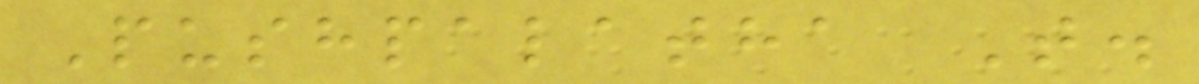Pushpalatha T.
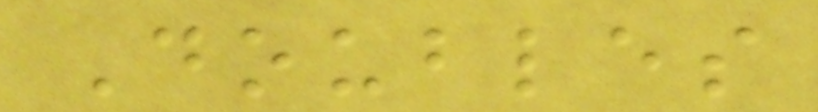Doubles
